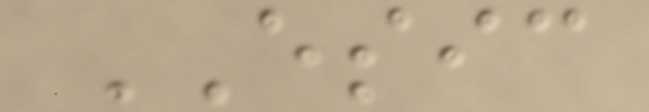ESIC
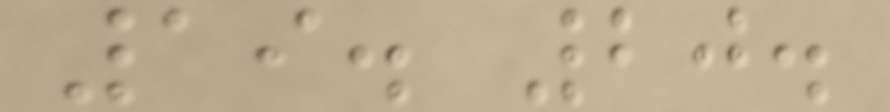19. 20.
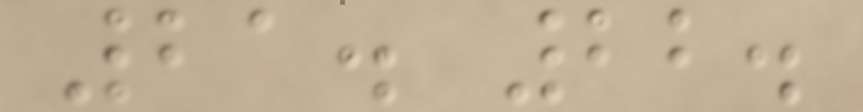21. 22.
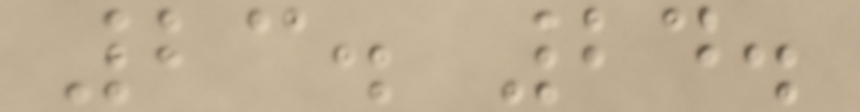23. 24.
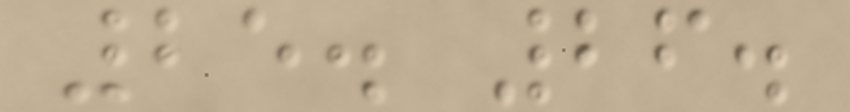25. 26.
